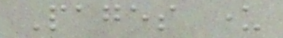Pages under
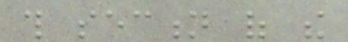this section of the
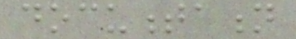documentation
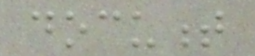document
